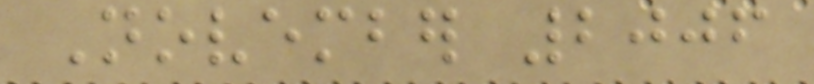November 2006
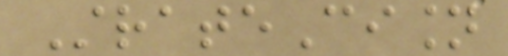StrateCision
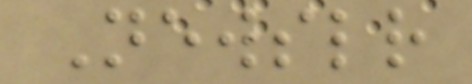Newsletter
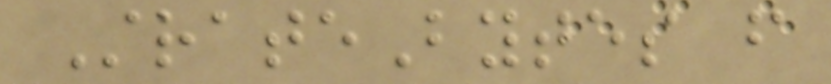StrateBytes from
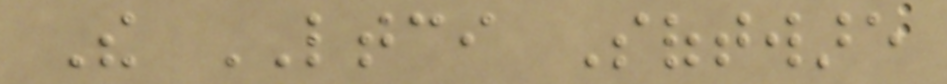The LTCI Software
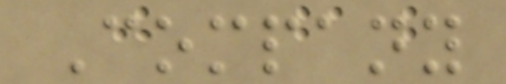Company
